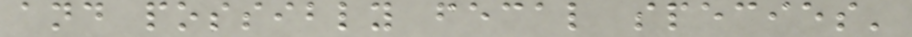and possibly fecal species'
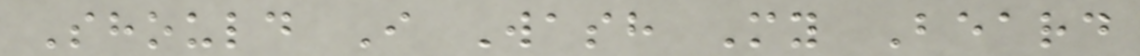Should I Wash My Beard
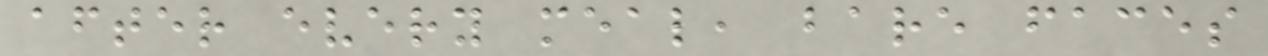after every meal, bare faces
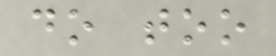do too
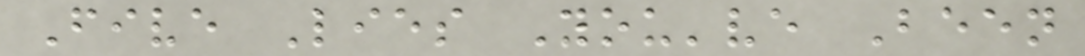Five Lies You've Been
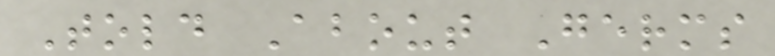Told About Germs
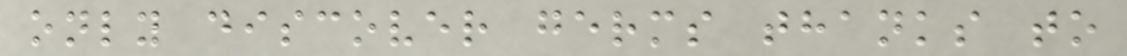only discover germs thanks to
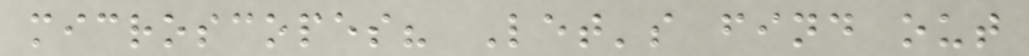microscopes? Let's find out
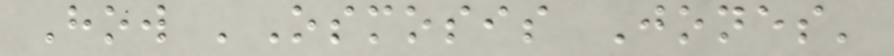How 'Osmosis Jones'
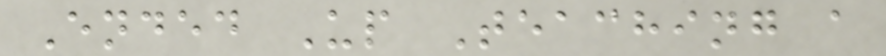Ended Up Teaching a
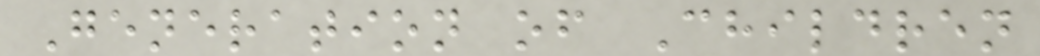Generation of Children
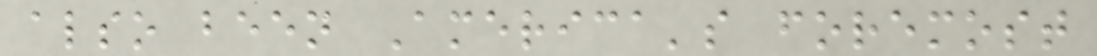also been America's foremost
